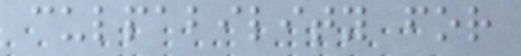culpability for
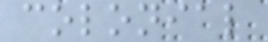colonial
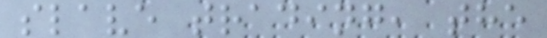slave trading, the
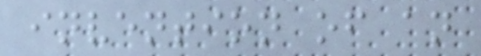invention of an
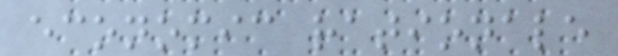economic rationale
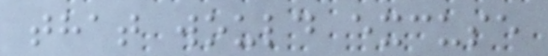that would excuse
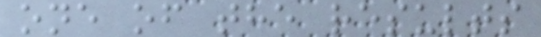one of the results
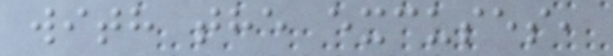with the excuses,
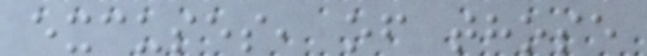excuses, of those
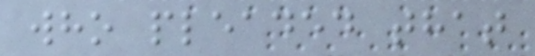who pleaded that
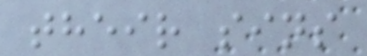their sins
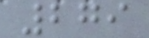279
